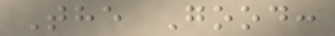The Good:
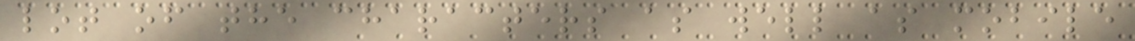lot of the characters as well as mobile
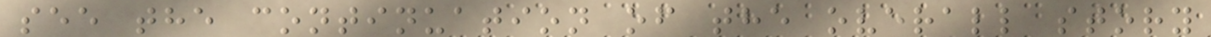see the continuation of the overall story
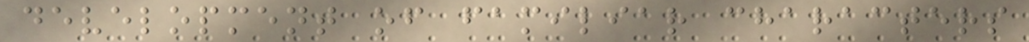development of familiar characters
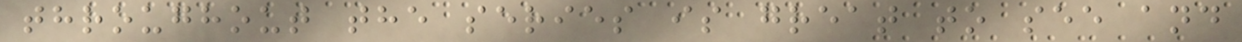throughout the series is great to see and
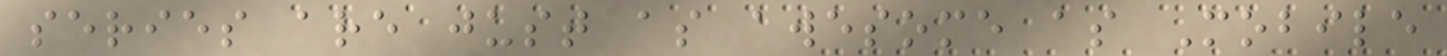series are just as awesome as Mobile
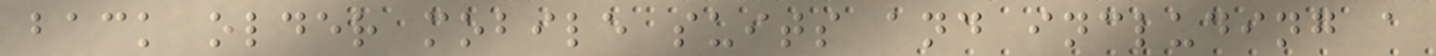back older mobile suits and including a
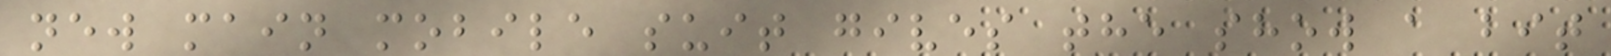new main mobile suit gives the show a bit
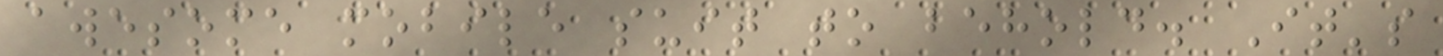awesome mobile suit to behold. It's
